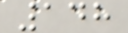148
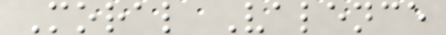Moral Valence
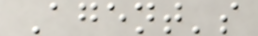Agent's
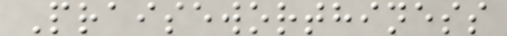Praiseworthiness
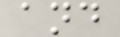and
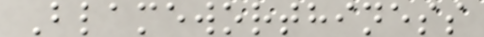Blameworthiness
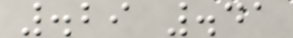.29 .41
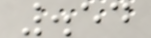.54
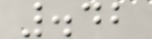.42
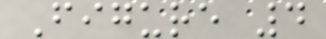Figure 4
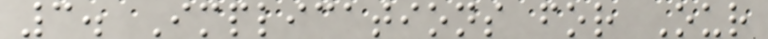3. Implications for Our
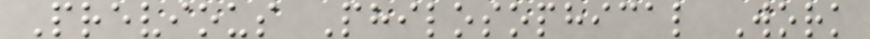Previous Philosophical Work
